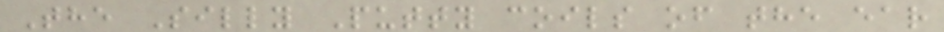The Silly Putty coils of the ear
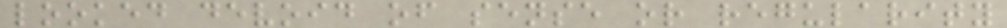looked devoid of sense or regularity
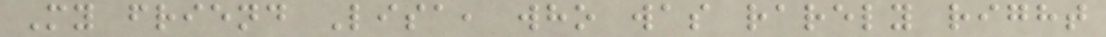My friend Lisa, who was rarely right
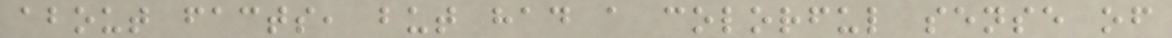about facts, but had a colorful sense of
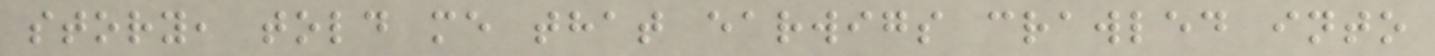story, told me that earwigs crawled into
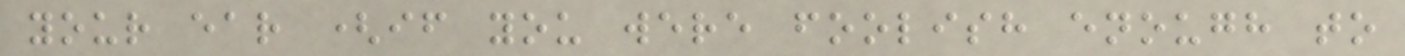your ear (if you were foolish enough to
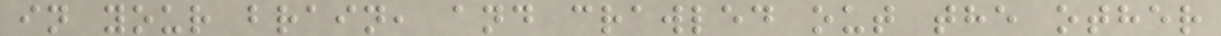in your brain, and crawled out the other
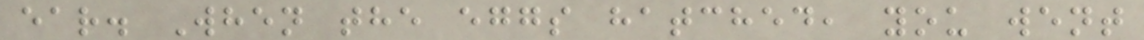ear. When the eggs hatched, you went
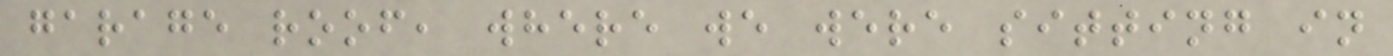garage roof, where we were sitting in
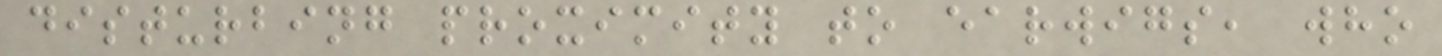disturbing proximity to earwigs, who
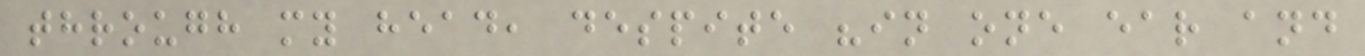through my head, despite "in one ear and
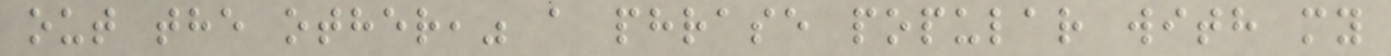out the other," a phrase popular with my
